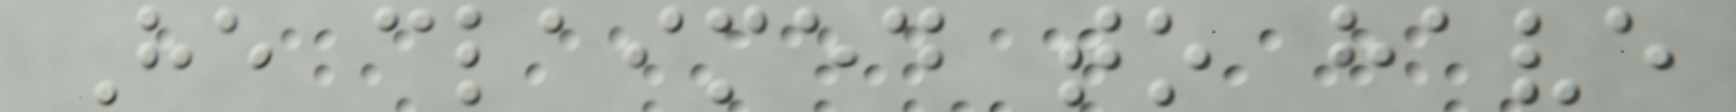He claimed to have
